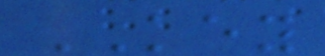KEY
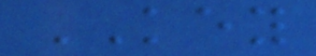KEY
